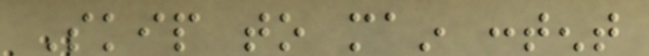Skip to main content
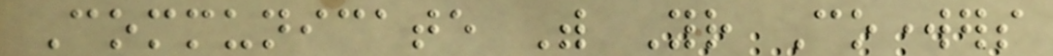Communicate With Your Coworkers
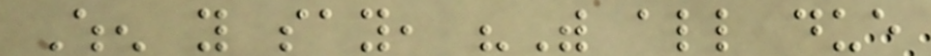When you say, "With all due
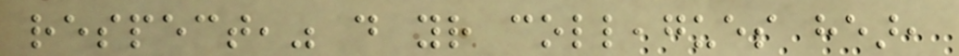respect," do your colleagues hear,
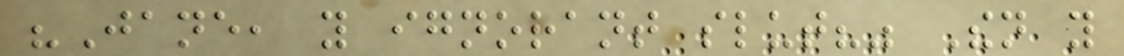"Jane, you ignorant slut?" Then you
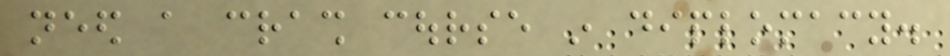need a crash course in diplomacy.
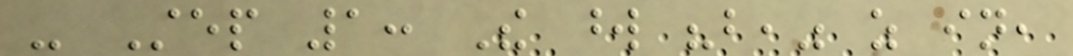- Step 1: The word "but," as in,
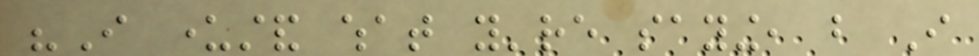"I understand what you're saying, but I
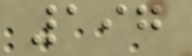197
